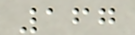167
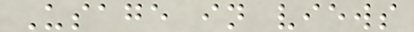Usage in views
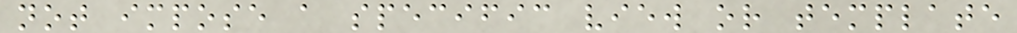not impose a specific view or template
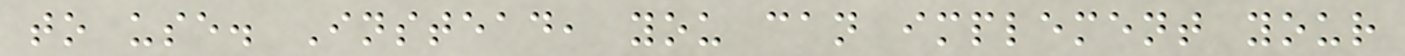to use. Instead, you can implement your
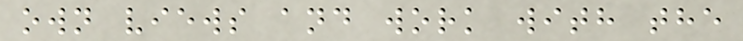own views and work with the
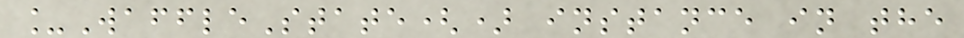_WaffleState() instance in the
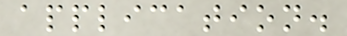application.
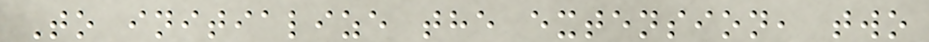To initialize the extension, two
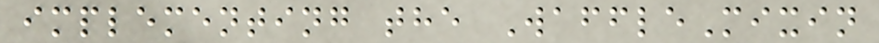implementing the WaffleMixin
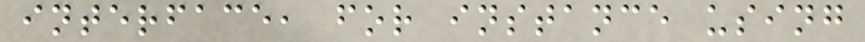interface, for instance using
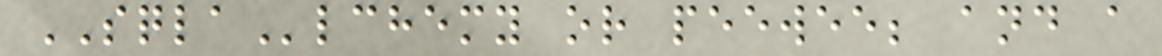SQLAlchemy or peewee; and a
